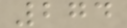274
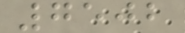7502
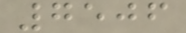7506
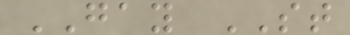GAY ST
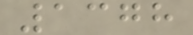1378
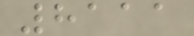8111
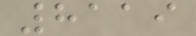8119
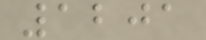1201
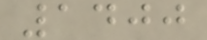1400
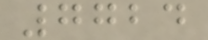7724
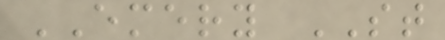EMERY ST
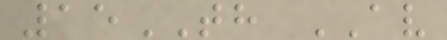15TH AV
